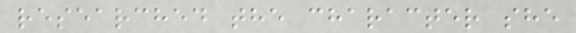researched the character she
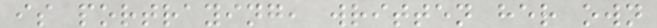is portraying, written her own
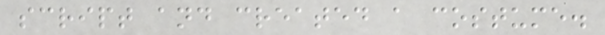script and created a costume.
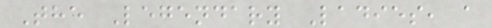The Legendary Ladies, a
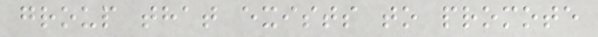group that exists to promote
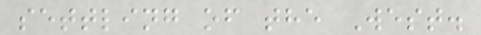settling of the West.
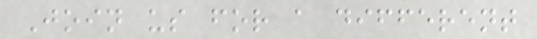Join us for a different
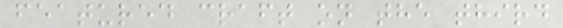featured craft on the third
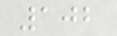102
